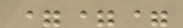===
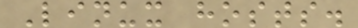Linux hosts.
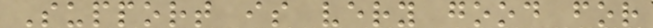Support is very good for
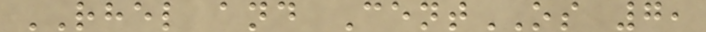RHEL and CentOS 7,
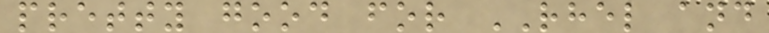pretty good for RHEL and
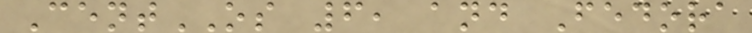CentOS 6, and Fedora
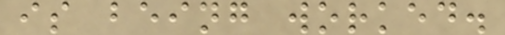is being worked.
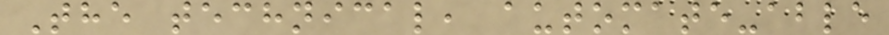The technical, automate-able
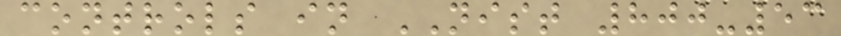controls in NIST 800-53
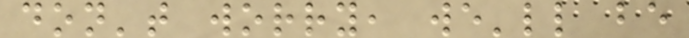don't worry, we'll be
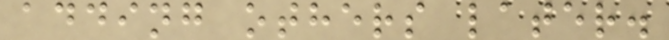adding others later.
